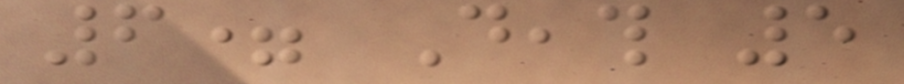6= Death 5
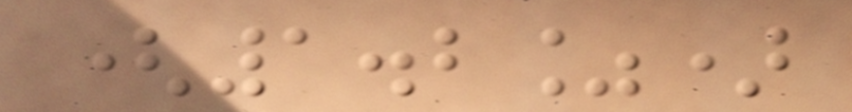(1.2%)
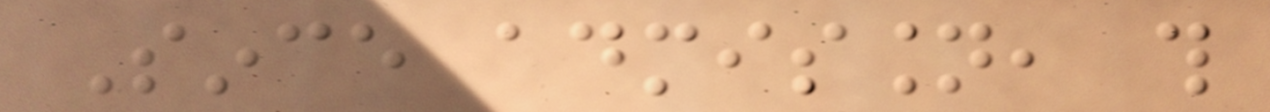Since admission, this
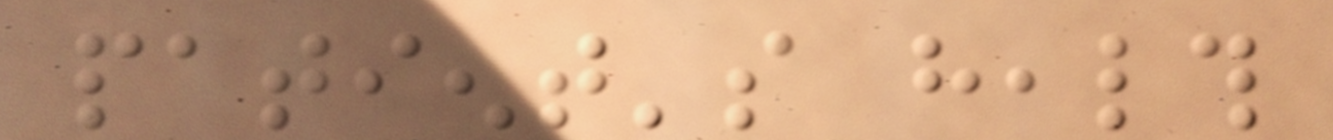patient's health
